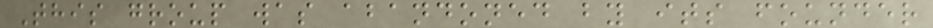This group was abandoned by its founder
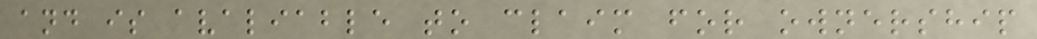and is avaliable to claim for ownership
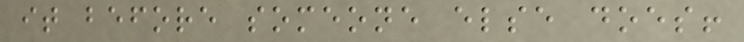it before someone else does!
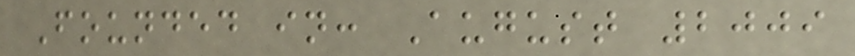Founded in: August 2009
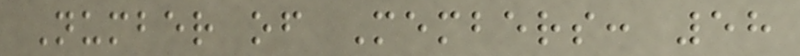Number of Members: 58
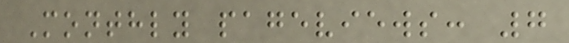Monthly pageviews: 7
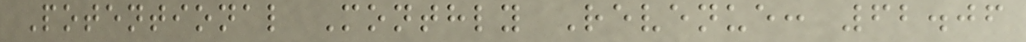Potentional Monthly Revenue: 62.06
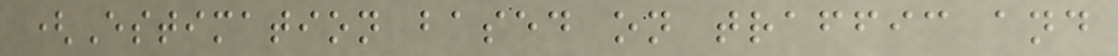(Estimation based on traffic and
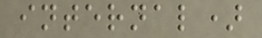internal)
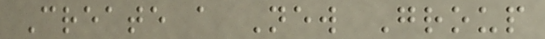Create a New Group
